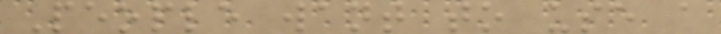People want to use a
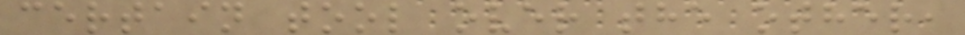certain tool over the other,
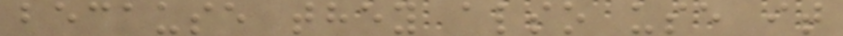because they also use it
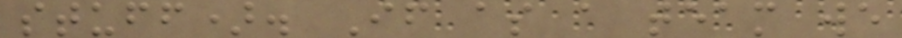stuff). If as a team we
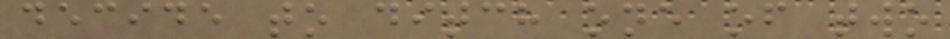decide to ditch one of two
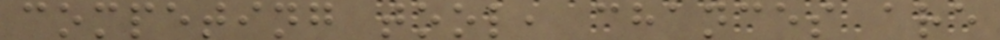competing tool, chances are
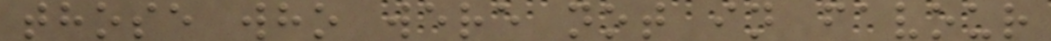those who were not in favour
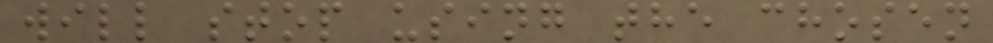will stop using the chosen
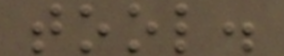tool.
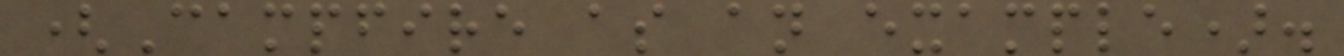(Campfire as an example).
